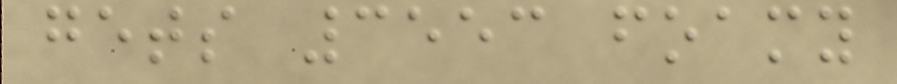gets 3553 foamy
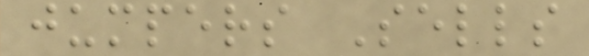jumpers Sells
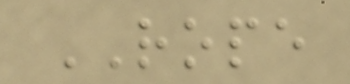ROPE
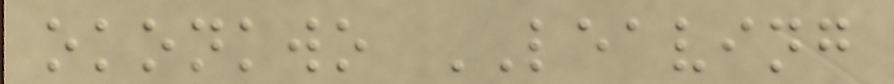okonkwo LEAVING
